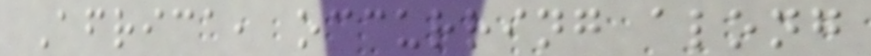Africa, occurring along
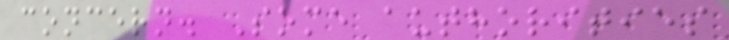concern. Some authorities
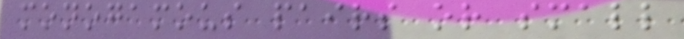monogamous pairs or small
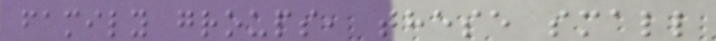family groups, these small
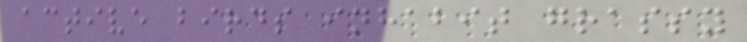active birds inhabit grassy
